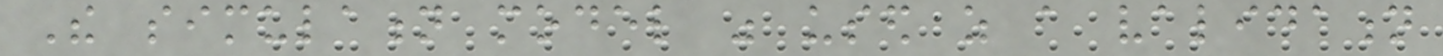The simulation model was used as a validation
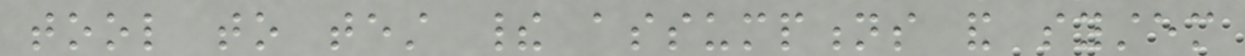tool to test their assumptions and system
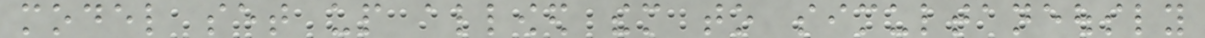model set up allowed them to simultaneously
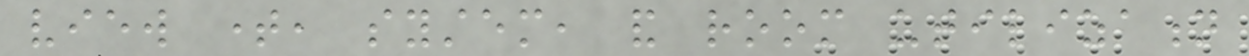view time, system, and room utilization
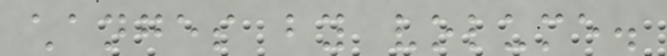changes by volume.
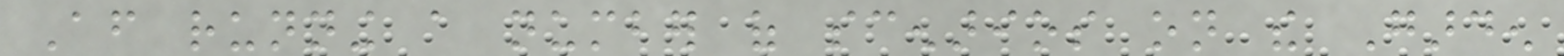After running a number of scenarios on the Garden
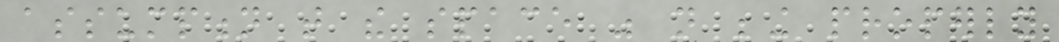assumption that the space was not being properly
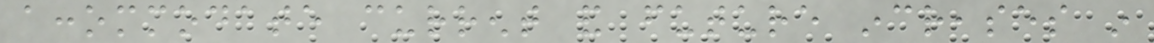accommodate current and future increases in
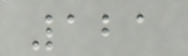121
